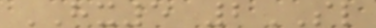HX5 2SL
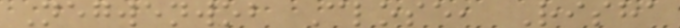Negwenwob Close, Risha
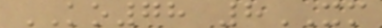KO78 8XM
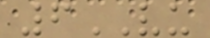6VU
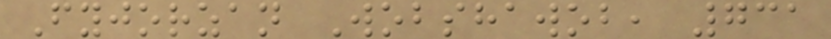Fyjorzan Wobshawob, 731
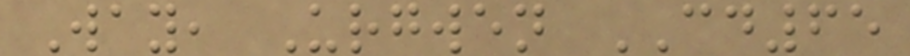Way, Urgwen CD65
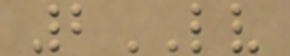2LV
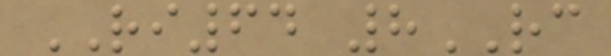RI64 8RC
